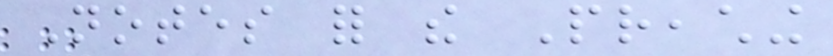Notes for the Preaching
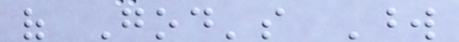of God's Word
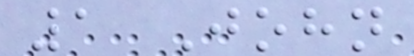1 John
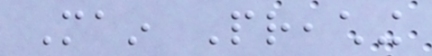Main Preaching
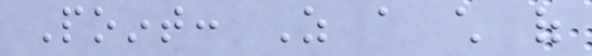Point: As a child of
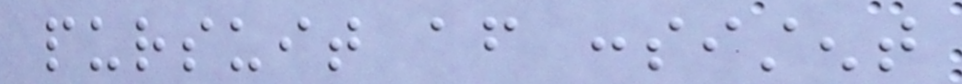pursuit after consistent
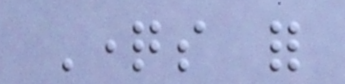Questions for
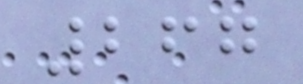267
